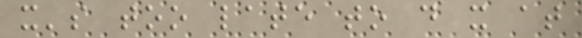it's too late to do it at
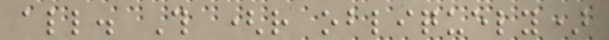all. This (rather obliquely)
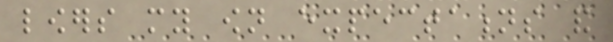lowers my own expectations and
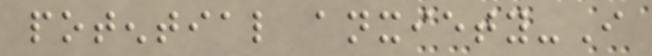potential anxiety-I
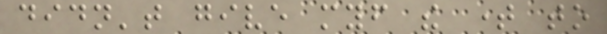didn't give myself the time to
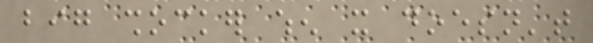big shocker when it doesn't
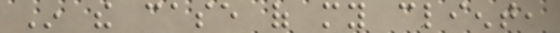In the case of my client,
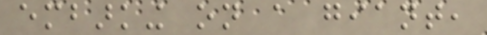embarking on a giant,
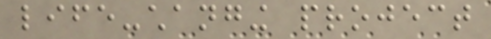life-changing project
